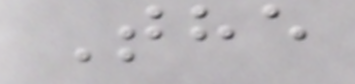The
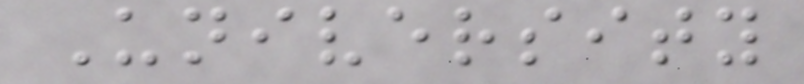University
